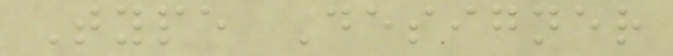Type Designer
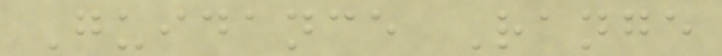Guidance Range
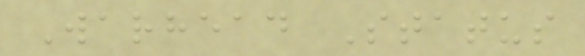Warhead Status
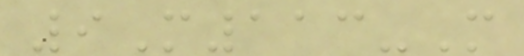9M113-M
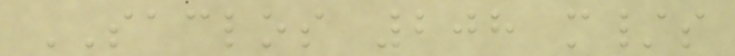SACLOS 208 m/s
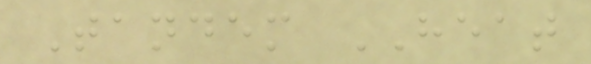Tandem HEAT
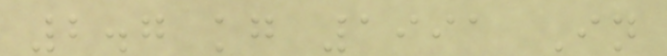2.7 kg 1991 In
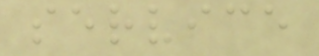service
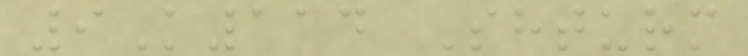9K114 Shturm
